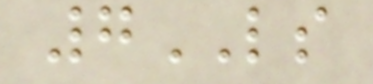7LS
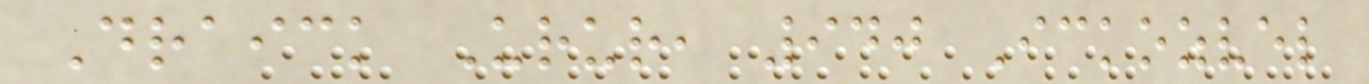Draick Urur, 940 Ickozvel
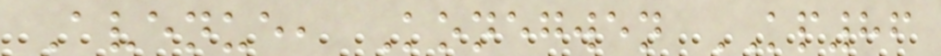Avenue, Konegwen KP86
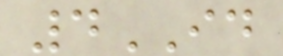4ID
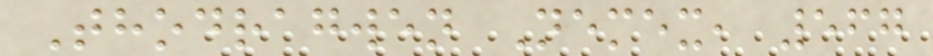Thodragwen Nemex, 567
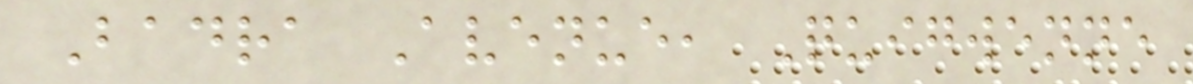Badra Avenue, Quigwenne
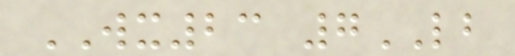WX23 7LB
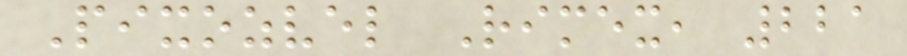Pixozvel Rimex, 221
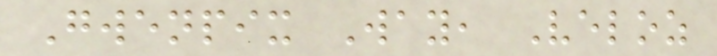Gwenpix Way, Veloz
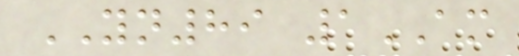YN89 1AM
